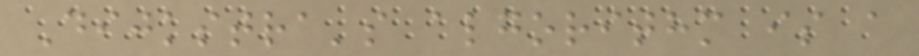Dijkstra's algorithm is a
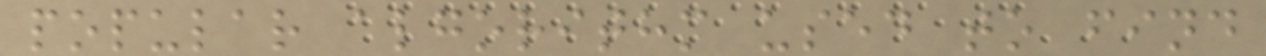popular algorithm used to find
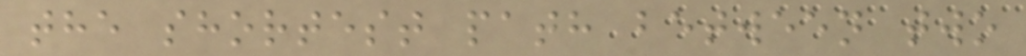the shortest path between two
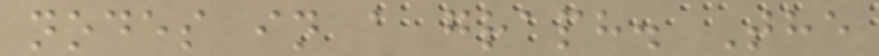nodes in a graph. The
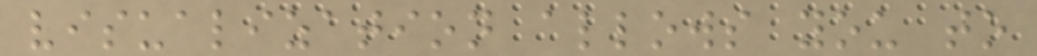visualization allows you to
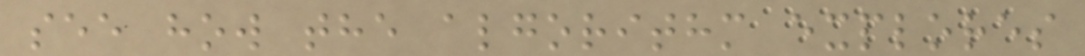see how the algorithm explores
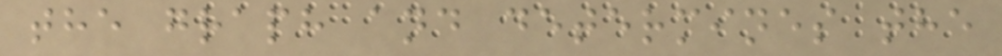the graph and determines the
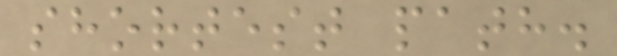shortest path.
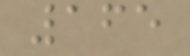165
